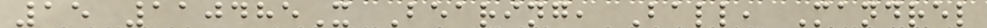15 110485X Bearing, Ball, Mandrel
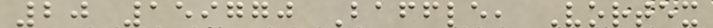20 159770 Baffle, Vortex
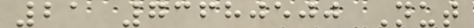21 73680500 Nut
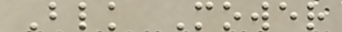Blk Mower
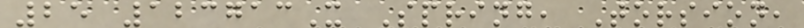25 123713X Spring, Torsion,
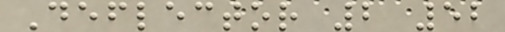Deflector 2 52
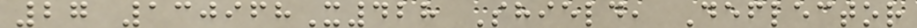27 130968X428 Shield, Deflector
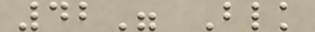42" Blk
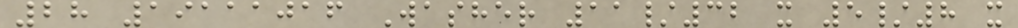28 19111016 Washer 11/32 x 5/8 x
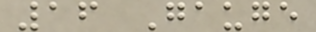16 Gauge
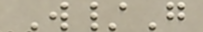W/G
